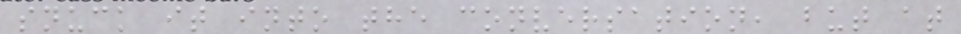snuck it into the conversation, but at
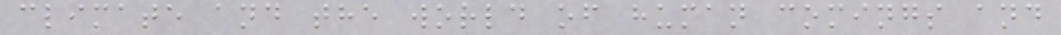climate and the world of human comings and
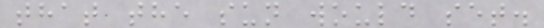that the sun would set.
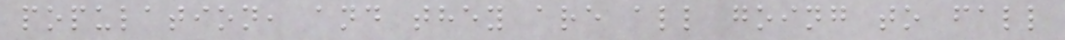population, and they are all going to fall
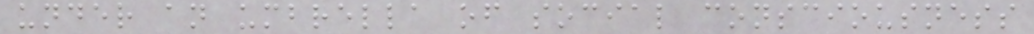under an umbrella of social consciousness
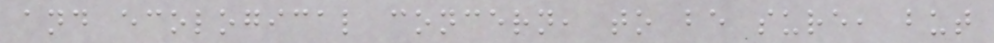and ecological concern, to be sure, but
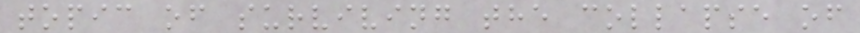topic of surviving the collapse of
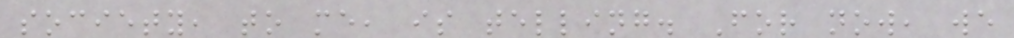society, to me, is telling. For now, we
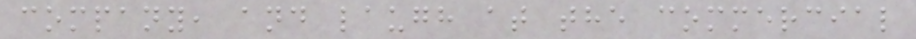company, and laugh at the commercial
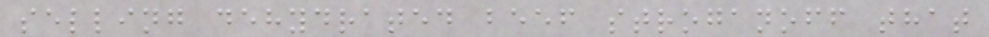selling dehydrated beef stroganoff that
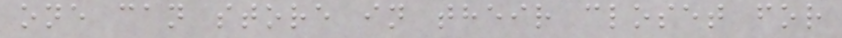one can store in their closet for
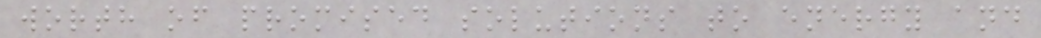worth of promised solutions to energy and
